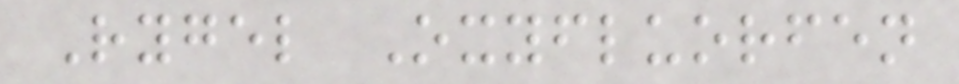Rygel Oxyfluorfen
